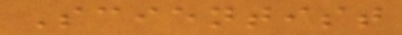Scientist
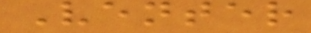Venter
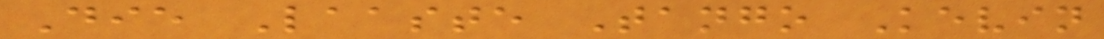Die Laaste Tango Kevin
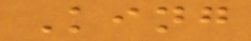King
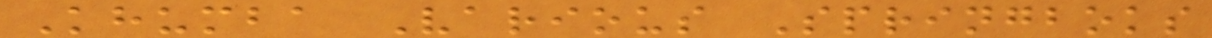Khumba Various Springboks
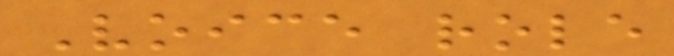Voice role
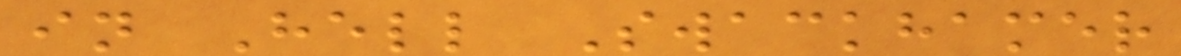in Hell Swackhamer
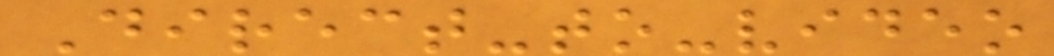Direct-to-video
